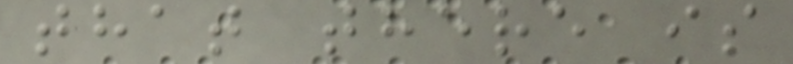that there is
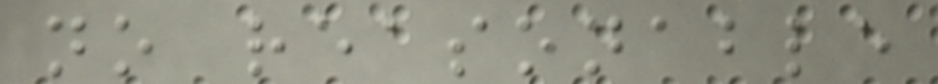no reasonable
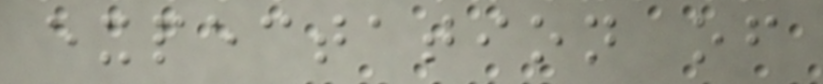expectation of
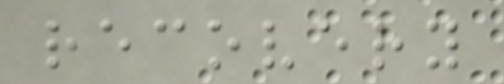recovery
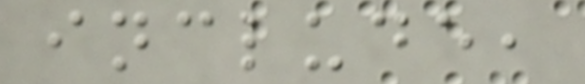include,
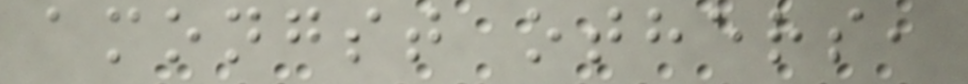amongst others,
